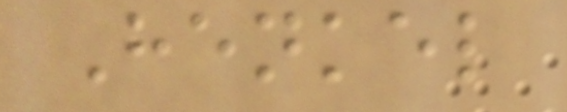Henkel
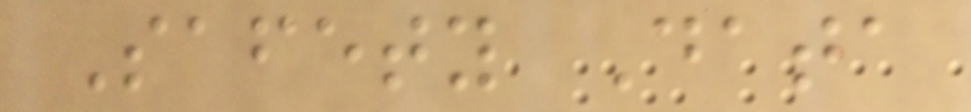Safety Data
